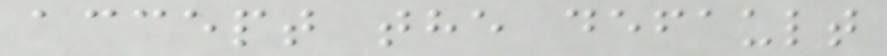accept the default
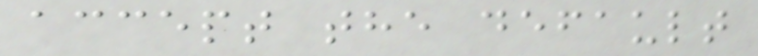accept the default
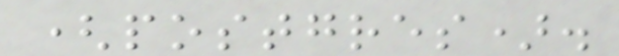(postgres).
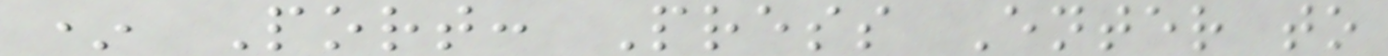* Port: Press Enter to
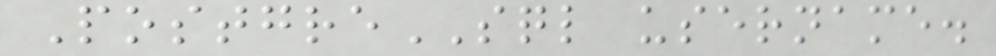PostgreSQL username.
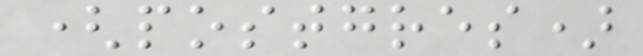(postgres)
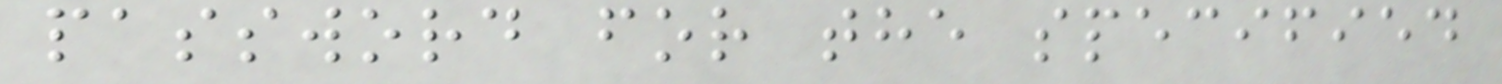password for the specified
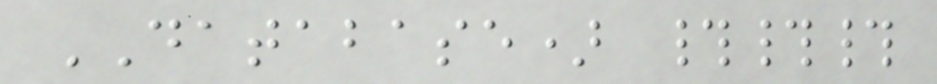DATABASE) ###
